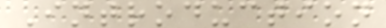Introduction
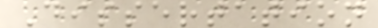Dissertation
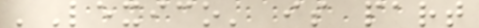'Lexico' is part
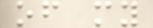of my
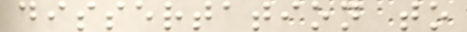dissertation to
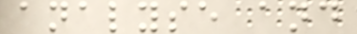analyse and
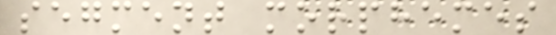segment morphemes
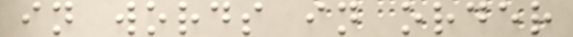in words in order
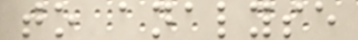to analyse
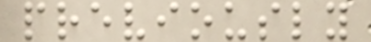previously
